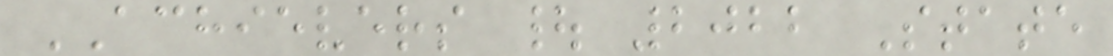ACHIEVERS | 2022 State
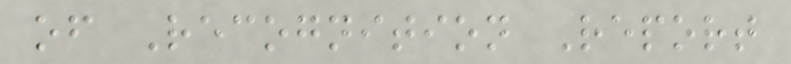of Recognition Report
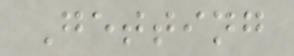Getting
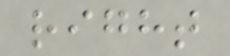right
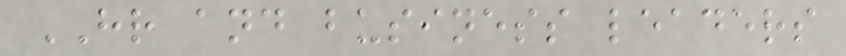HR and business leaders
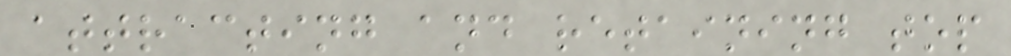attracting and retaining top
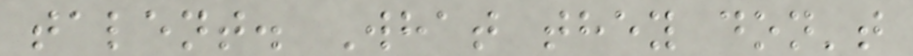talent. What they don't
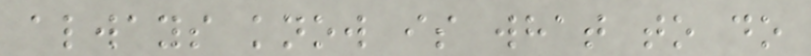always know is what to do
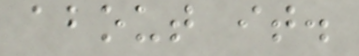about it.
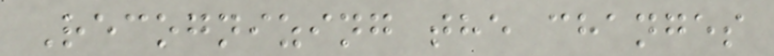Recognizing the changes
